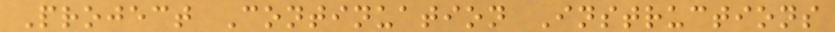Project Continuation Instructions
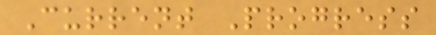Current Progress
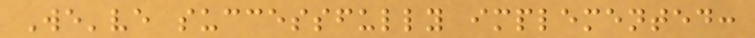We've successfully implemented:
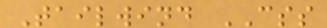Tailwind CSS
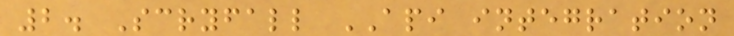2. Scryfall API integration
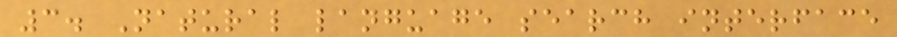3. Natural language search interface
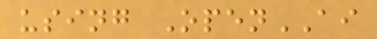using OpenAI
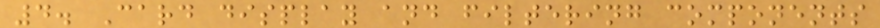4. Card display and filtering components
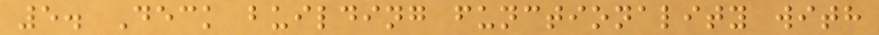5. Deck building functionality with
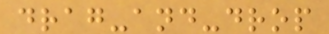drag-and-drop
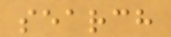search
